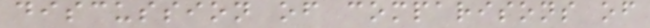discussion of comparisons of
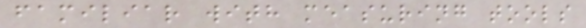familiar with measuring tools
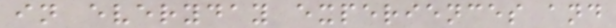in everyday experiences and
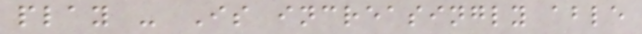play - Is increasingly able
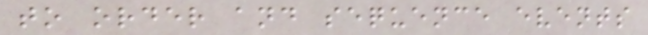to order and sequence events
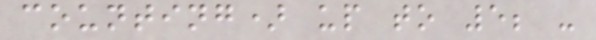counting) up to 5; -
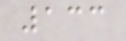133
